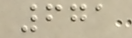671
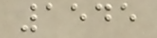1545
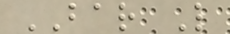BAR L
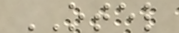OTEL
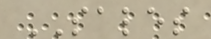SALES
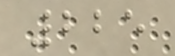225
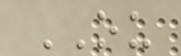OU
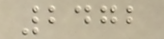2472
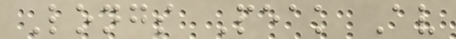Longs Peak Av
